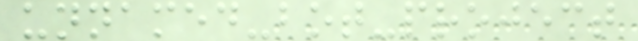unnamed-bot-project
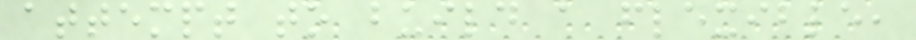attempt to build a flexible,
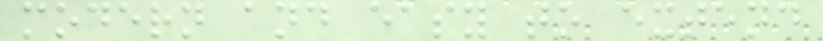modern and easy to extend
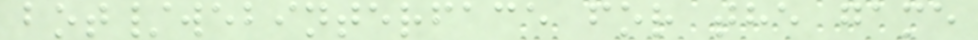bot/webinterface for the game
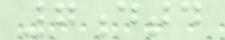7dtd
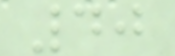40
